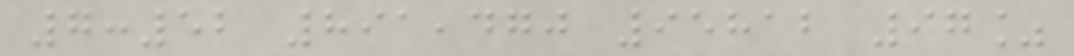7:52 891,470 95812 97%
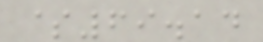$69.14
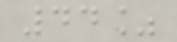44%
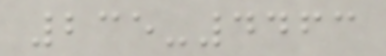235-4463
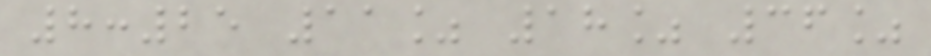8:25 11% 18% 36%
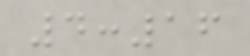4:16
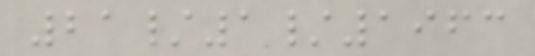21/1/1963
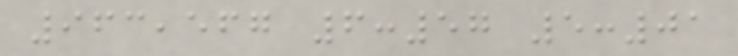963,567 6:57 5:01
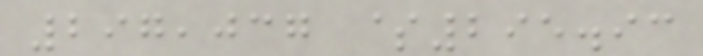297,037 $295.93
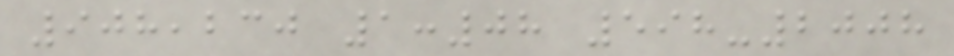908,230 1:08 598-2008
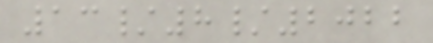13/8/2022
